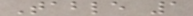Table 1
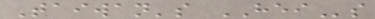Taiwan's HEIs
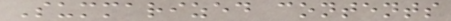Summarized contents
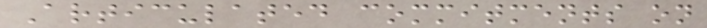Articulated commitments on
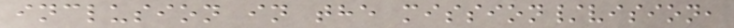inclusion in the mission/vision,
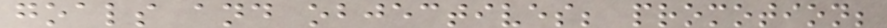goals and objectives; promotion;
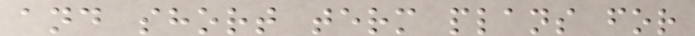and short term plans for
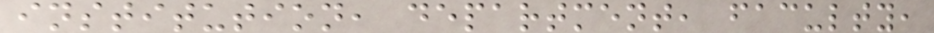institution, department, faculty,
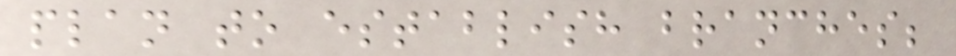plan to establish branches;
